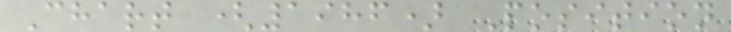Chart (1986) Position
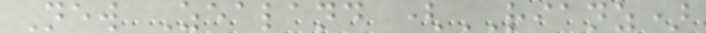New Zealand (RIANZ)
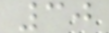30
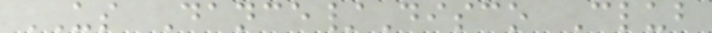US Dance/Disco Club
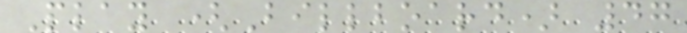Play (Billboard) 47
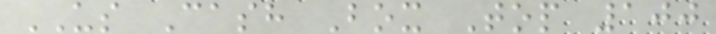US Cash Box Top 100
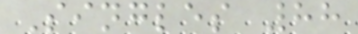Singles 88
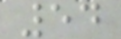54
